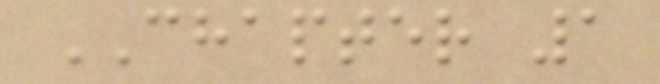CHAPTER 1
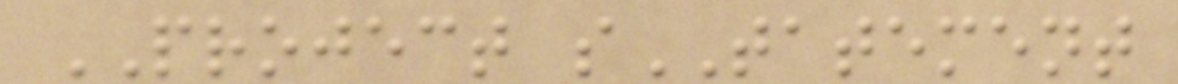PROJECT sTATEMENT
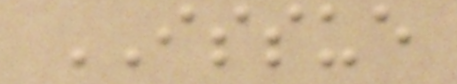ISSUE
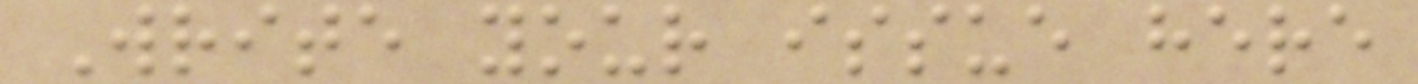Write your issue here
